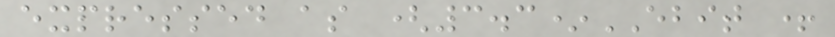expressed as (3.3*EBIT +
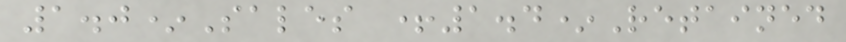1.0*Sales +1.4*Retained
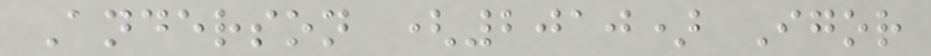Anderson (2010) Igor
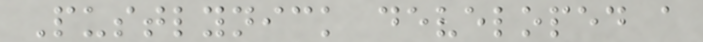Pustlynick developed a
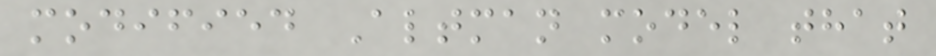modified Altman model that
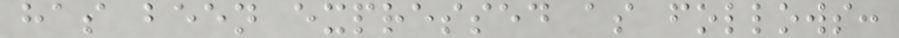has been expressed as follows:
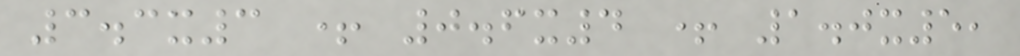3.3x3 + 0.6x4 + 1.0x5,
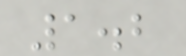1.2
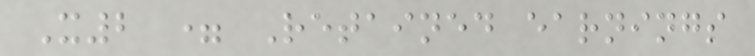X2 = Retained earnings
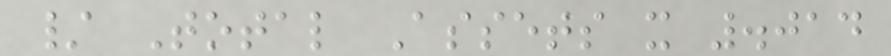/ Total Assets x .014
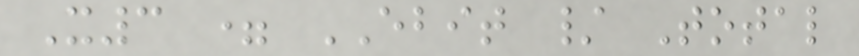X3 = EBIT / Total
